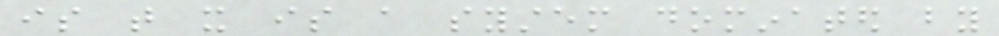is that it is a system dominated by
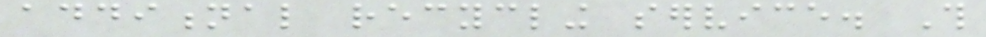additional recycling service. This
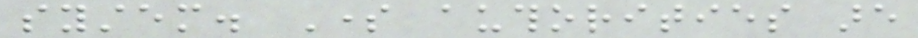system. Some authorities are
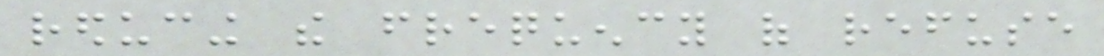reducing the frequency of refuse
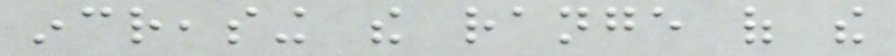increasing the range of the
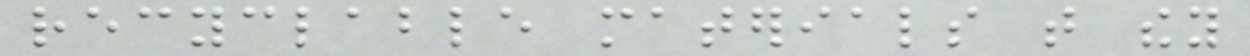recyclable materials that they
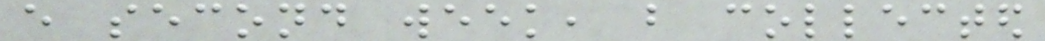every second week, but collected
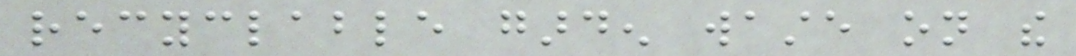recyclable garden waste on the
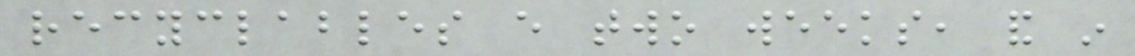recyclables every two weeks, and in
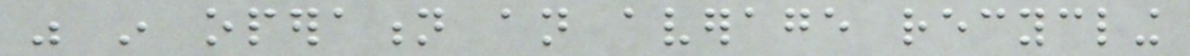was in operation an average recycling
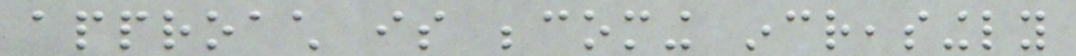approach is becoming increasingly
